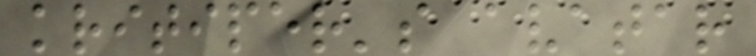kritiper's avatar
